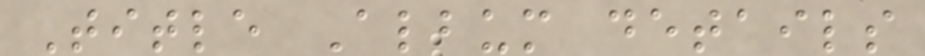Title Album details
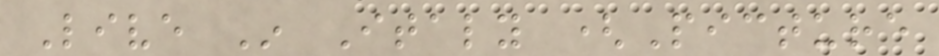Live In Italy (Picture
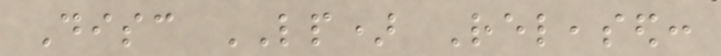Disc LP) Released:
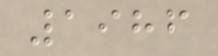1986
